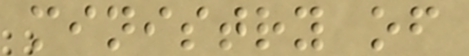ministry of
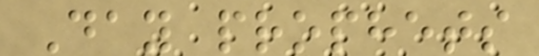Day prophets
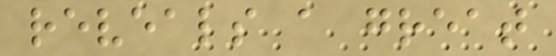reveals a great
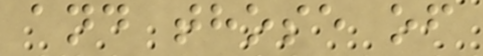and those of
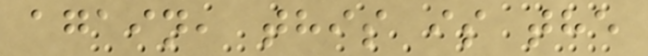again, this is the
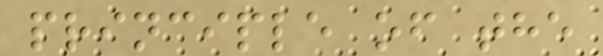principle of the
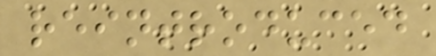reintroduced
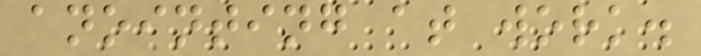anointing at work.
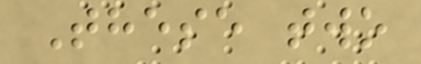These two
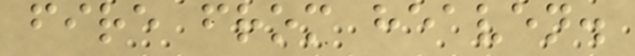fire from heaven.
